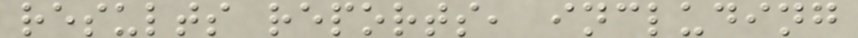results reports, including
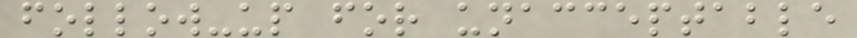follow-up for unacceptable
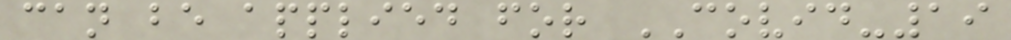can be applied for COVID-19
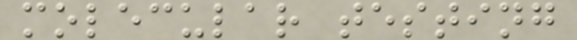molecular testing
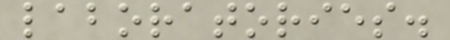laboratories.
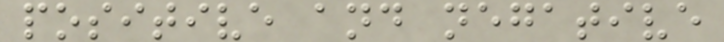positive and negative
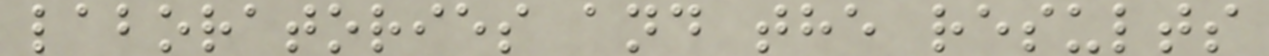laboratories and the results
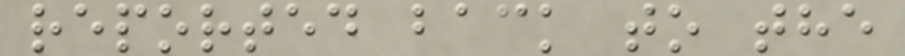reported back to the
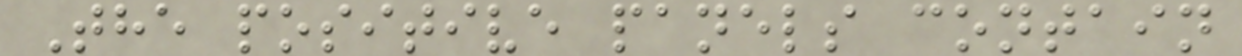The positive panels contain
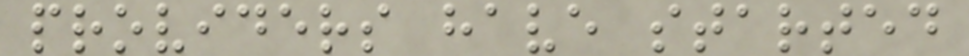providers have started
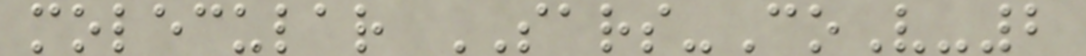molecular SARS-CoV-2
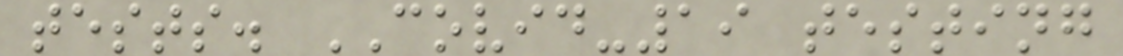tests. COVID-19 testing
